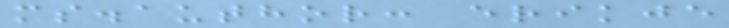ms.author: erikje
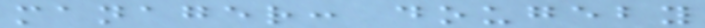manager: dougeby
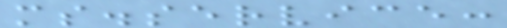ms.service:
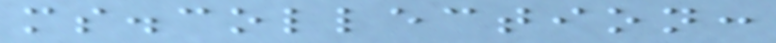ms.collection:
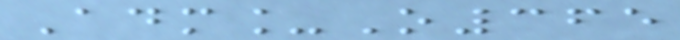Adm_O365
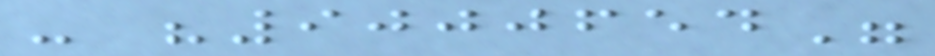- "9000654"
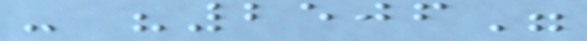- "2506"
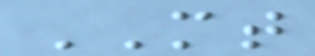MT
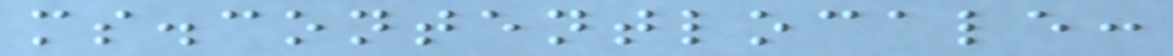ms.contentlocale:
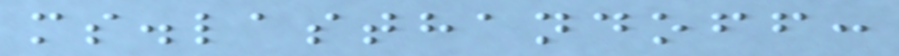ms.lasthandoff:
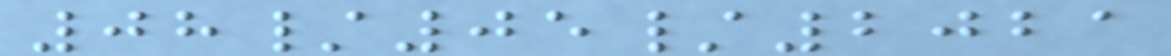08/05/2021
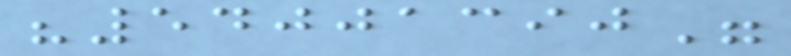"54001390"
